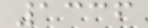1336
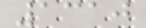1310
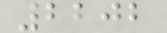2202
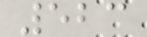523
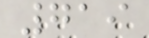719
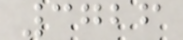3726
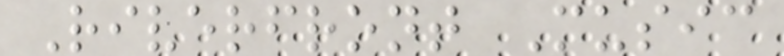Riverfront Music
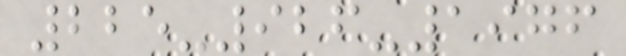225-926-1976
